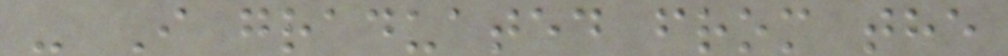- I graduated from the
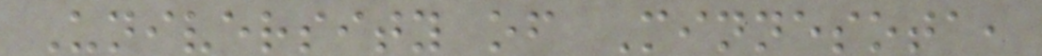University of Minnesota,
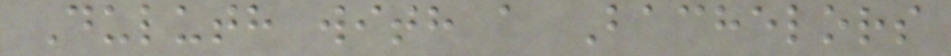Duluth with a Bachelors
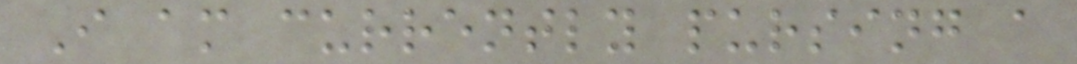I am currently pursing a
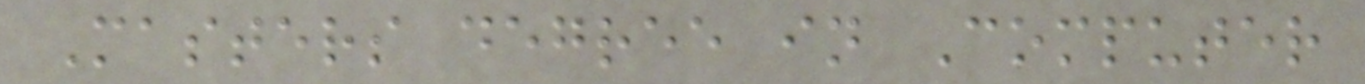Masters degree in Computer
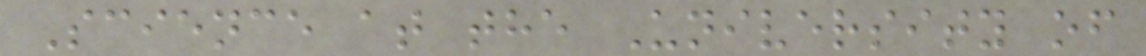Science at the University of
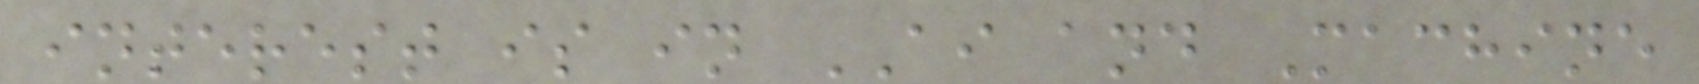interest is in AI and Machine
